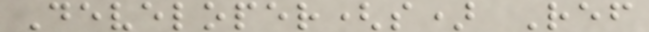Developer(s) Ref
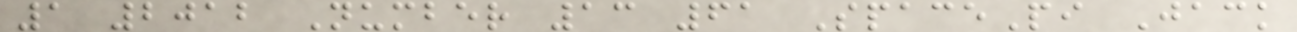1 2012 Number 13 61 SpacePi Jack
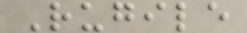Rugile
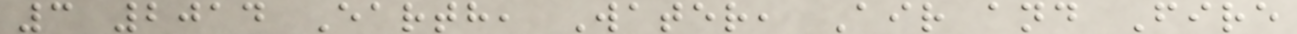3 2014 Earth, Water, Air and Fire
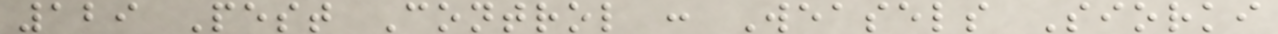129 Pest Control : Weasels Siorki
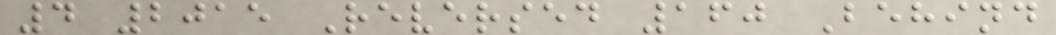4 2015 Reversed 160 Behind
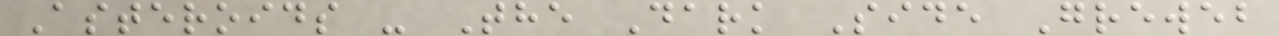Asteroids - The Dark Side Greweb
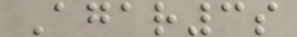Agar3s
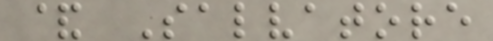& Salvatore
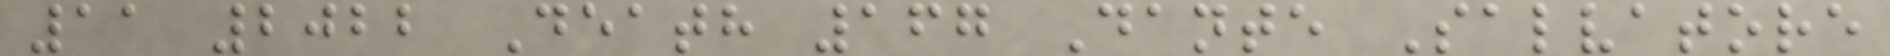11 2022 Death 167 Dante Salvatore
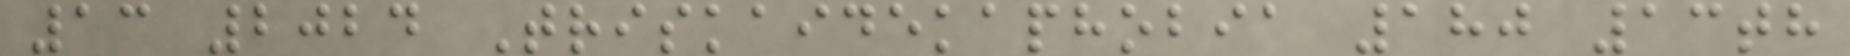13 2024 Triskaidekaphobia 180 13th
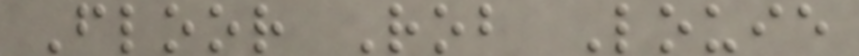Floor Rob Louie
